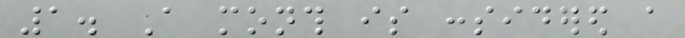1. A month is considered a
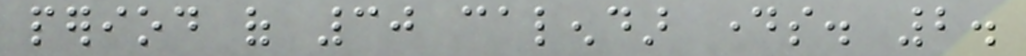period of 30 calendar days. 2.
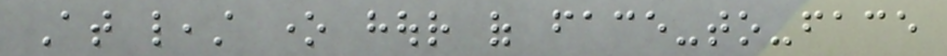At least one hour of face-to-face
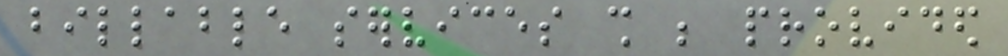billable services shall be provided
